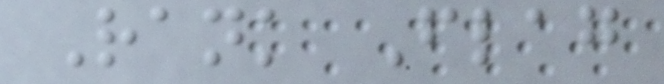Rank Flag
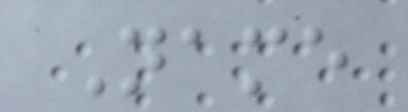Name
